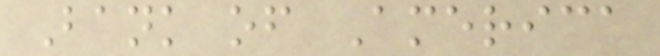Bank of America
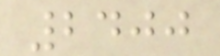2400
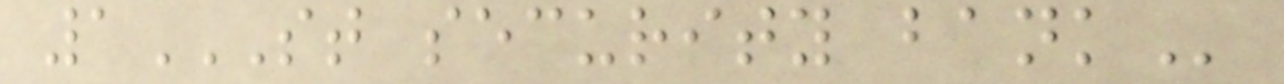1ST SECURITY BANK
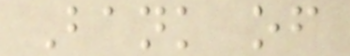Bank of
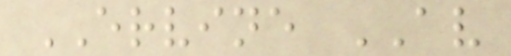ERVINE AV
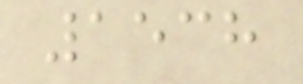1538
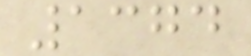1374
